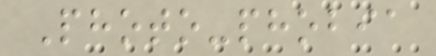Photo-phobia
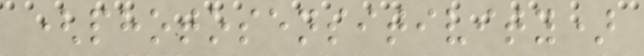(photosensitivity)
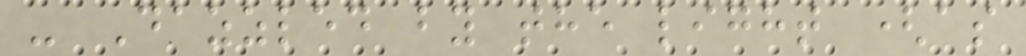- Dazzled by the light (as
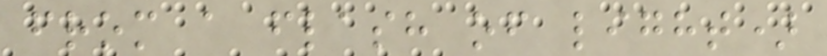from a flash of light)
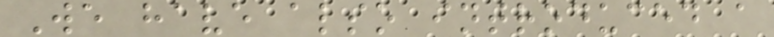We have also introduced a
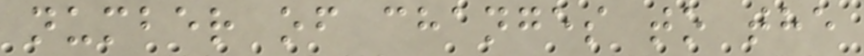number of changes to the
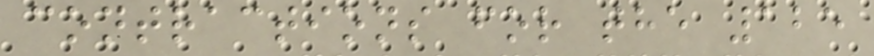contractions for the 125
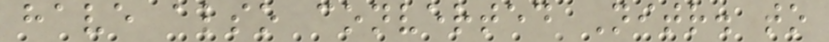have also converted Nitr. to
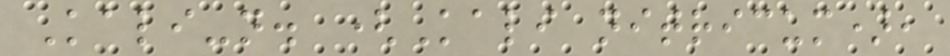Kali-n. (Kali nitricum),
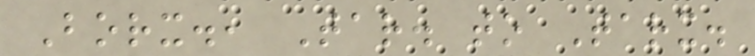Borx., Tar. to Tarx.
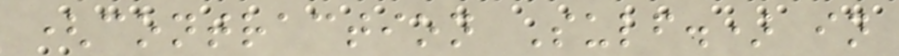(contraction Sulf.) in
